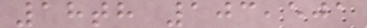18th 103,501
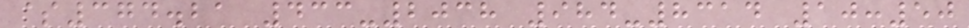$374.21 433-2038 984-8314 10:50
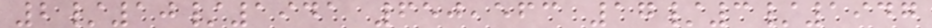2/10/1941 650,563 17/3/1947
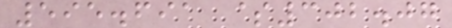595.691 $302.07
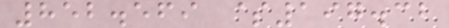852.569 $197.32
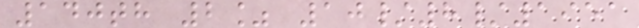140th 2% 10/8/1951
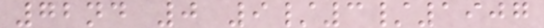72nd 0 9/3/1907
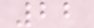22
